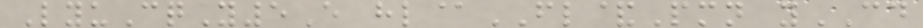LyuCqY5E hl@FL&Pmn yCD
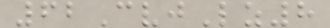62CvjLz8
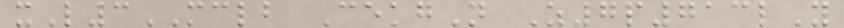xL3MCLB CekgN Z7p713lY
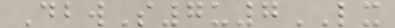DbwS7u7LX
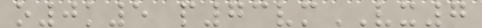o0k5 p73vmVX7
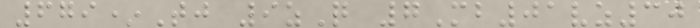679*Tj 9zQ 7Mb01vz30
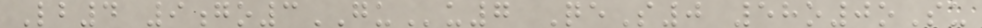Lb4 9go3GUu7 QeS0 58o0oSu
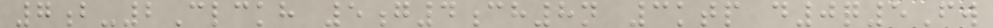7b-2Clckh 5g4ch8n 3ktp d0q5Fw
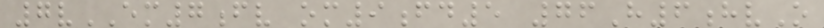7vEM7fv om9fd5 76H6hvO
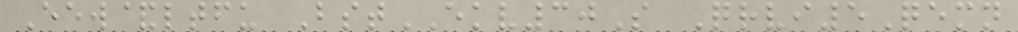Eew&ltfu BstEKV30S Qrvi5Qemn
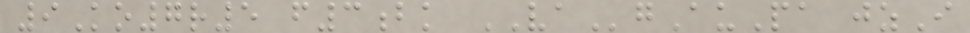9Ko7r5 f3bk VAgAuPa jzI
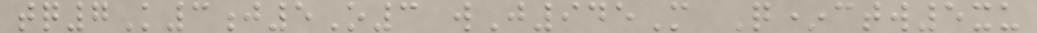tq7K3j5O3 wJ945M Q*ctw5xu
